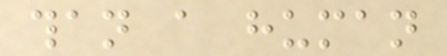than a human
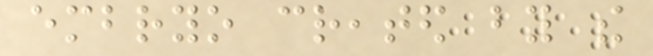embryo created by the
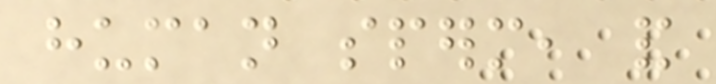human sperm, and
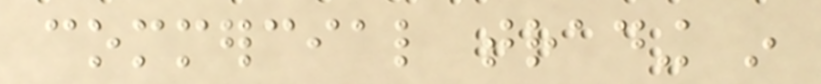commercial trading in
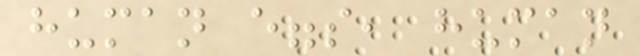human eggs, human
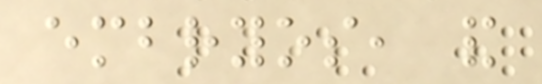embryos, and
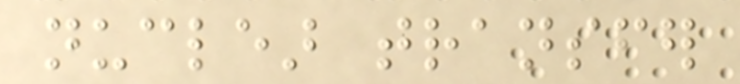nuclear transfer
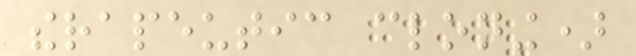therapeutic cloning)
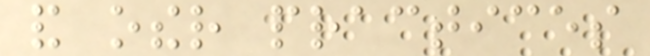and other practices
